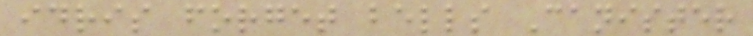idris forget bells Canister
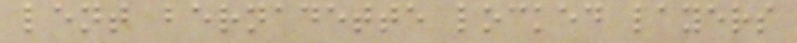lent bernadette locked layers
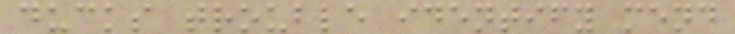ducks trouble identify mend
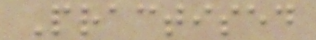Practised
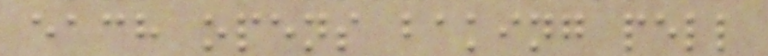each opens baking pell
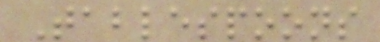Tablespoons
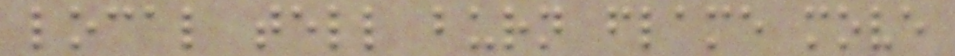local tell burn flame move
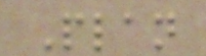Plan
